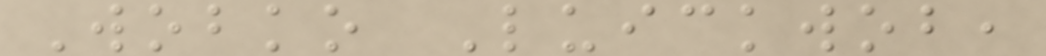Wobko Luickwob,
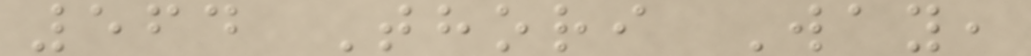564 Thori Way,
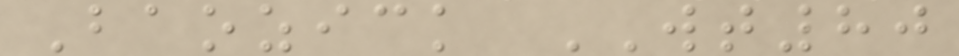Baozick WT80
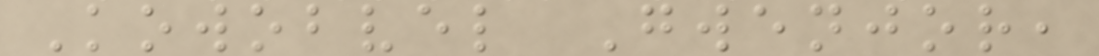Kowobvel Gwenjor,
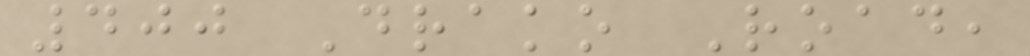400 Drako Road,
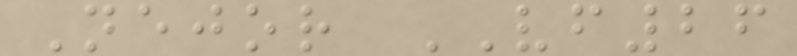Nejor VF26
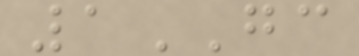1GC
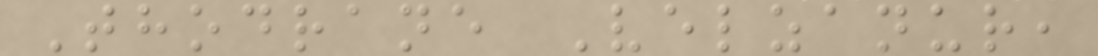Thodrane Velzanur,
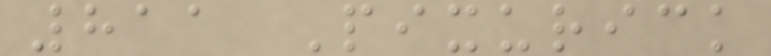811 Pixurick
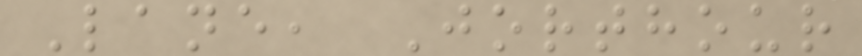Lane, Jorthour
